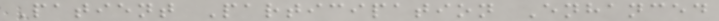Patient Participation Enhanced
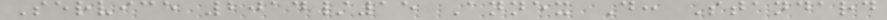Service 2014/15 Annex D: Standard
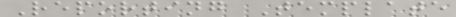Reporting Template
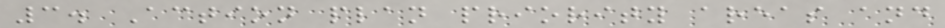3. Action plan priority areas and
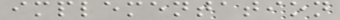implementation
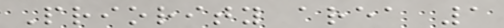Priority area 1
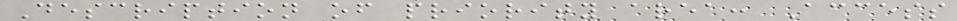Description of priority area: Access
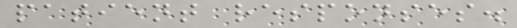patient responses.
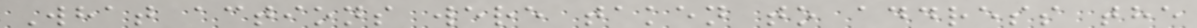What actions were taken to address the
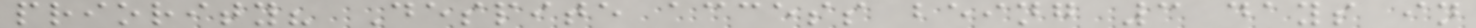priority? Despite access being 3 days in
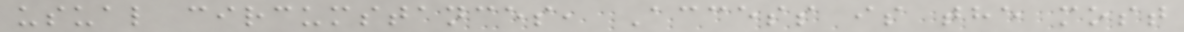usual circumstances, Access is the most
